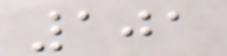101
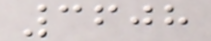3608
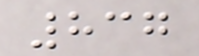837
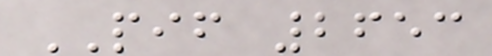PIF 2653
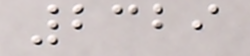2329
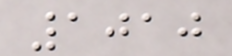1010
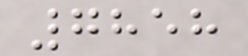7858
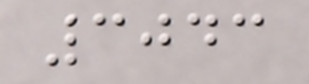3043
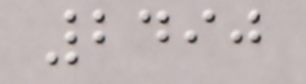2490
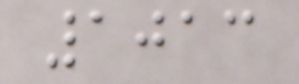1013
